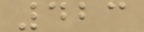423
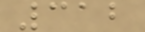312
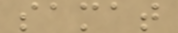samat
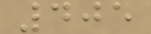405
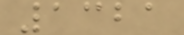1321
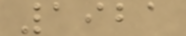1921
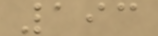193
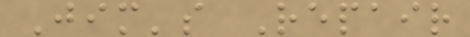Jim's Repair
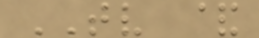TV &
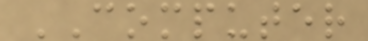COMPUTER
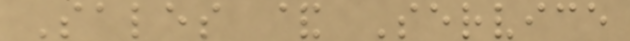Sales & Service
